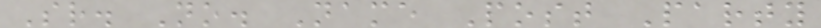Sr. No. Name Post Party
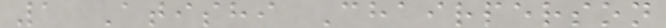1 Atishi Chairperson
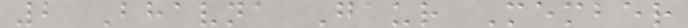2 Bhavna Gaur Member
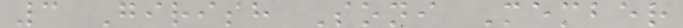3 Girish Soni Member
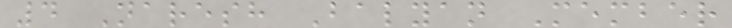4 Naresh Balyan Member
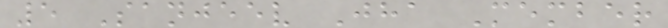5 Sanjeev Jha Member
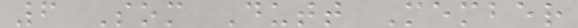6 Som Dutt Member
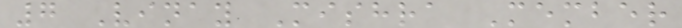7 Vinay Mishra Member
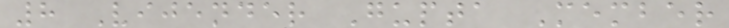8 Vijender Gupta Member
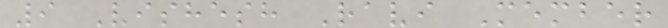9 Vishesh Ravi Member
